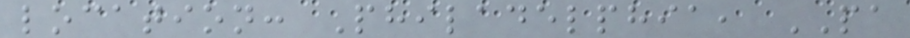location: Philadelphia, PA
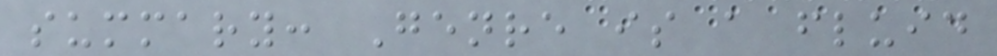summary: Genre is a fluid
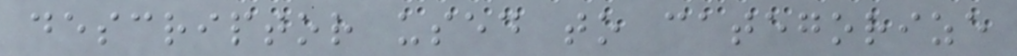descriptor used to categorize
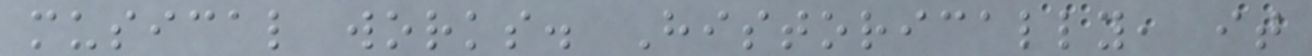musical works. Historically, it
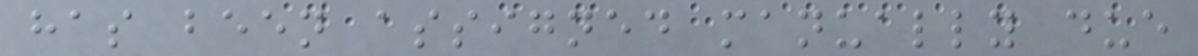has been assigned manually due
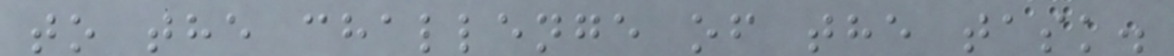to the challenge of the task.
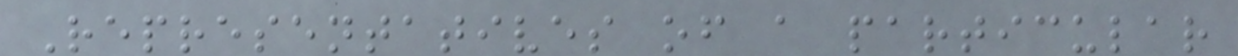Representatives of a particular
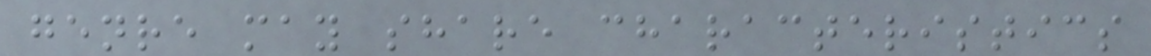genre may share characteristics
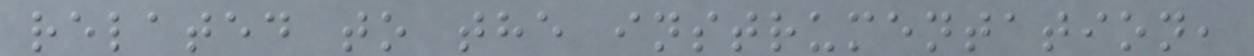related to the instrumentation,
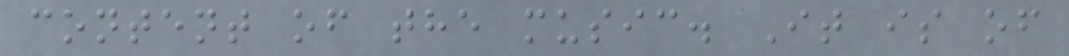content of the music. It is of
